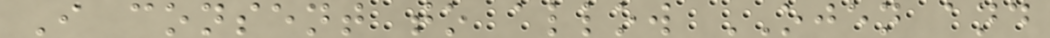I consent to allow OJEN and
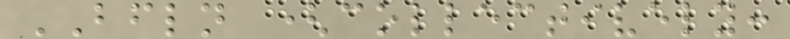BFLN (collectively:
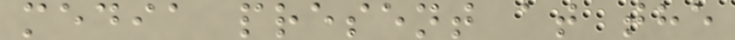media present at the
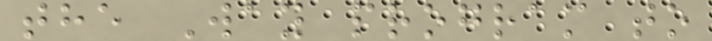the Way program to
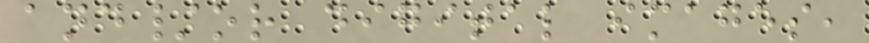and/or digital images,
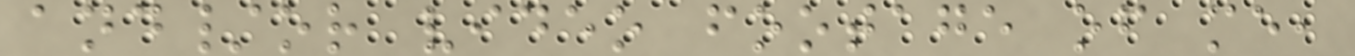and/or video footage of me,
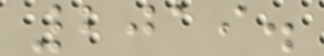2019.
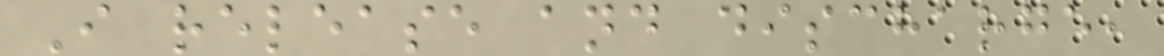I release and discharge,
